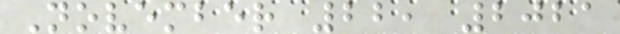November 22, 2021
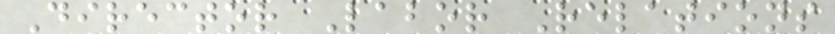Director Labor Relations
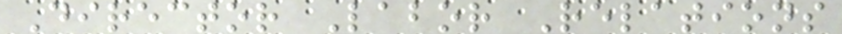Director Labor Relations
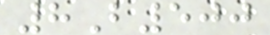8B500
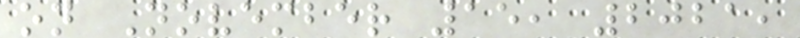on November 15, 2021,
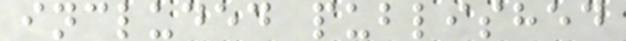included published
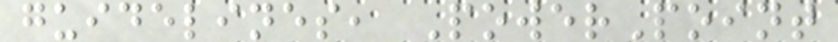guidelines, PowerPoint
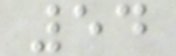54
